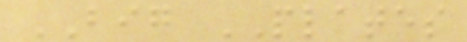BIG PLATES
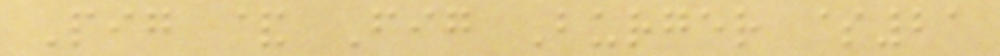Pig & Fig Burger $21
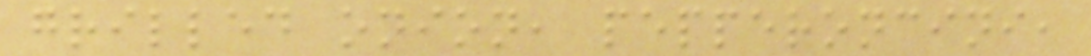grilled onion, pepperoncini,
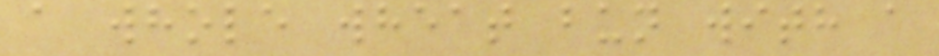a whole wheat bun with a
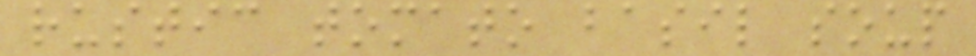rustic tomato basil soup
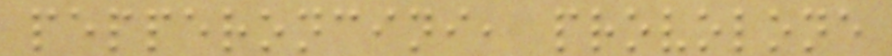pepperoncini, provolone
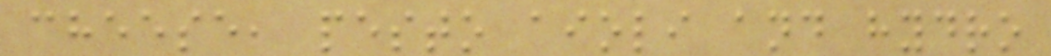cheese, pesto aioli and hydro
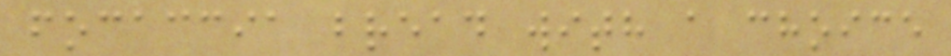focaccia bread with a choice
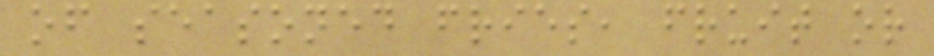of seasoned fries, fruit or
